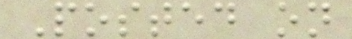Posted on
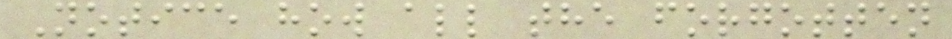Notice how all the forgotten
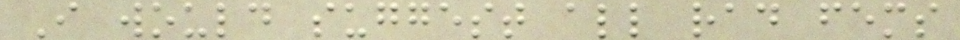I would suggest all rad fems
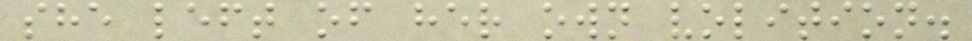she left of her own volition.
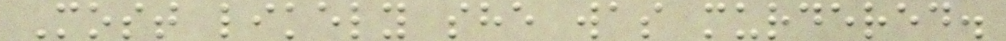Most likely she was murdered.
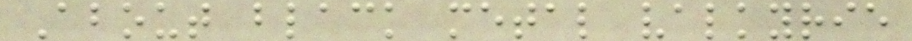About black metal valkyrie
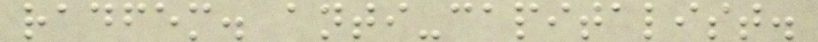radfem. anti-capitalist.
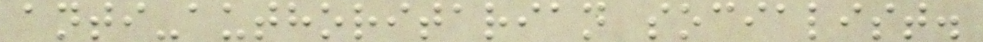anti-authoritarian socialist.
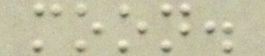moon.
